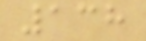138
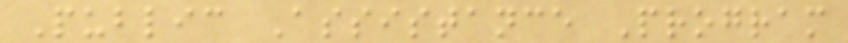Public Assistance Program
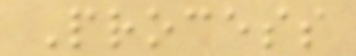Process
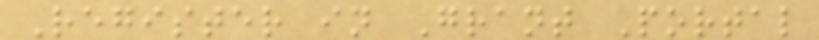Register in Grant Portal
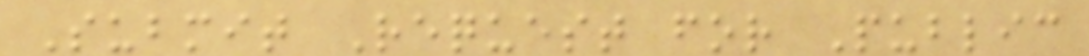Submit Request for Public
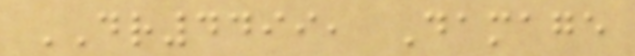DR4499, Damage
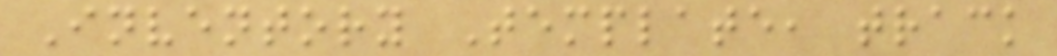Inventory Template, track
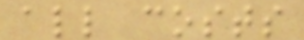all costs
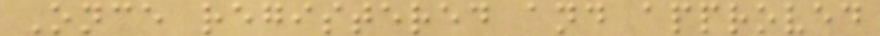Once registered and approved
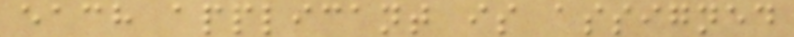each applicant is assigned
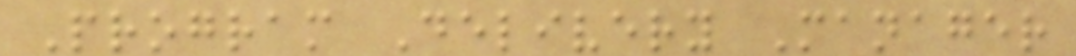Program Delivery Manager
